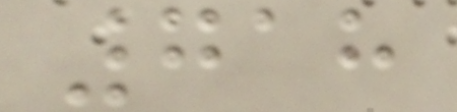718
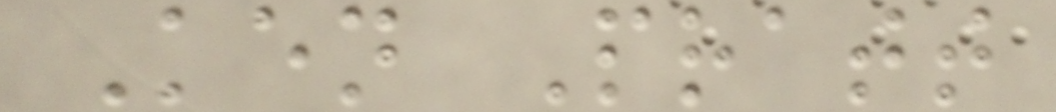Ken Pratt
